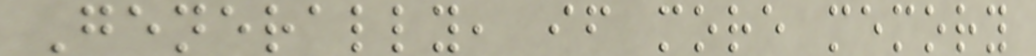Generally, if more memory
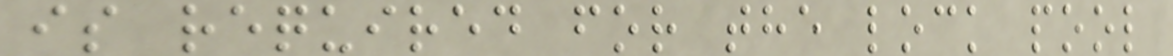is required for the lock pool
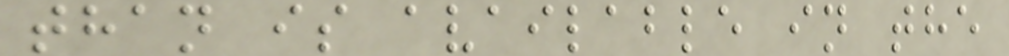than is available in the
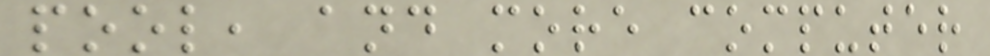pool, and more computer
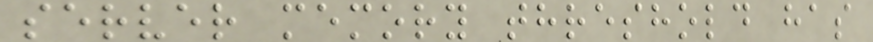server memory threshold has
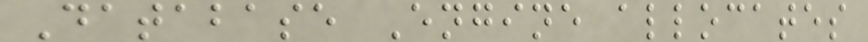Database Engine allocates
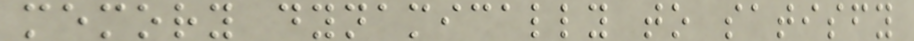memory dynamically to satisfy
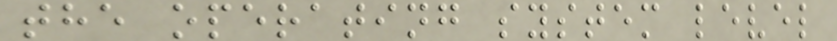the operating system level
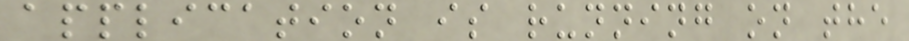application is running on the
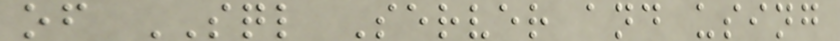of SQL Server and using
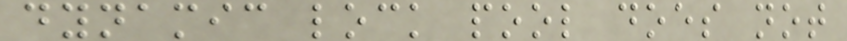dynamic lock pool does not
